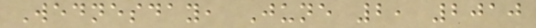Wednesday, June 2, 2010
